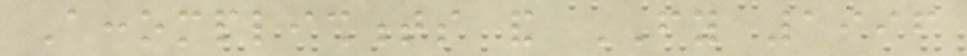Accomplishments and FY 1996
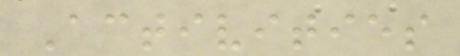Activities
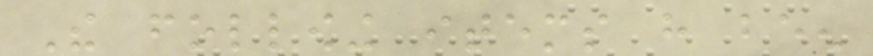The following items have been
